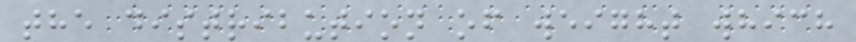the distribution of weight which
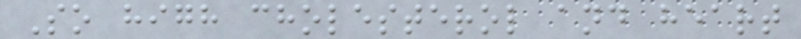So high cholesterol and heart
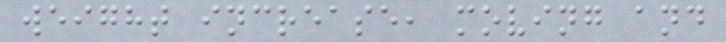weight increase, moving and
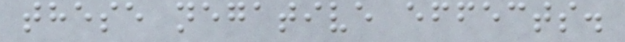these negative effects.
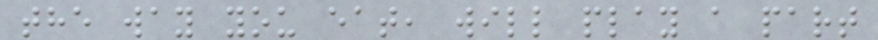the way you eat, will play a part
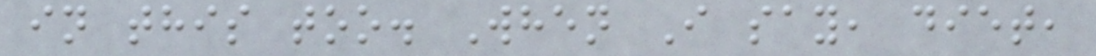in this too. When I say, diet,
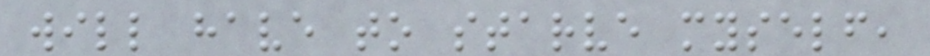will have to starve myself,
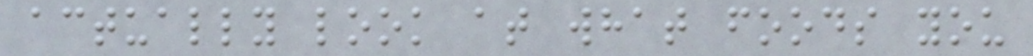actually look at what foods you
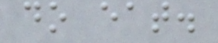do eat.
